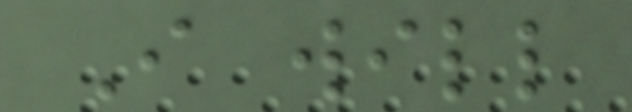I will
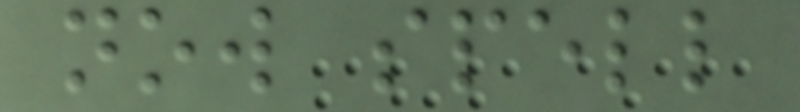now spell
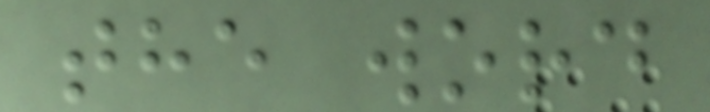the word
